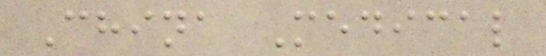China Medical
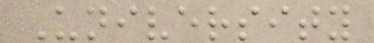University
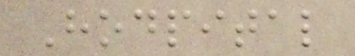Hodpital
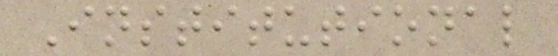Institutional
